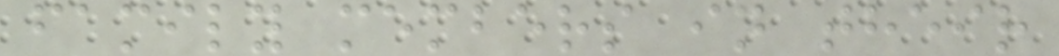family members in their
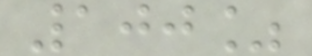100%
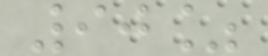90%
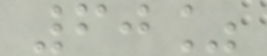60%
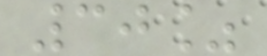30%
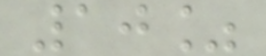10%
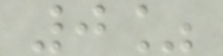0%
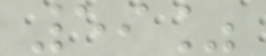59%
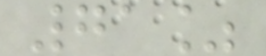71%
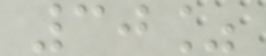30%
